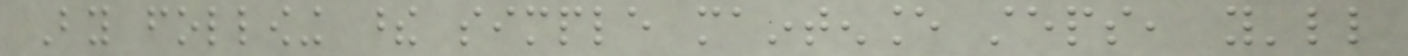By following these simple maintenance steps, you'll
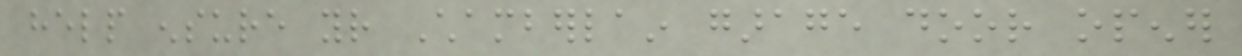help ensure your Chamberlain garage door opener
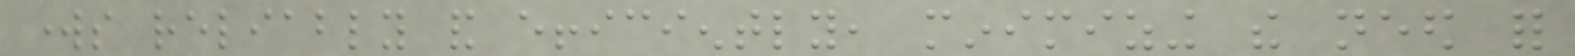works reliably and efficiently, minimizing the need for
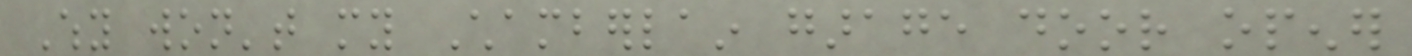Why won't my Chamberlain garage door opener
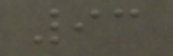93
